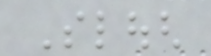Slough
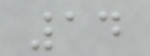14
